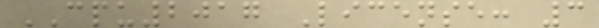CPU2017 License: 3
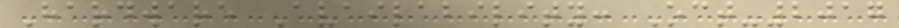Hardware Availability: Oct-2017
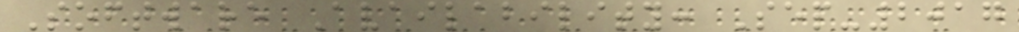Software Availability: Sep-2017
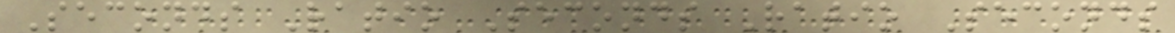Seconds Ratio Seconds Ratio Seconds
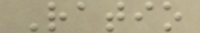Ratio
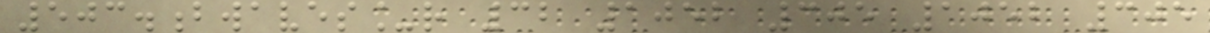503.bwaves_r 32 1052 305 1052 305
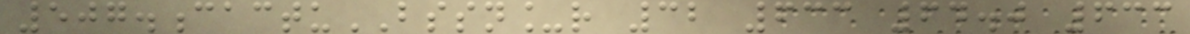507.cactuBSSN_r 32 633 64.0 633
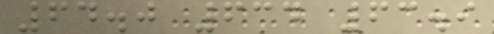64.0 634 63.9
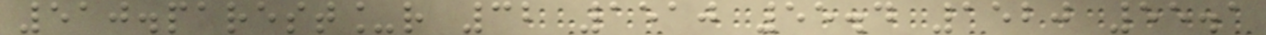510.parest_r 32 1510 55.4 1520 55.1
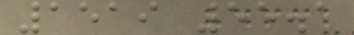1519 55.1
